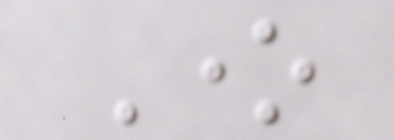One
